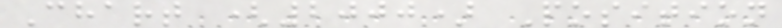Chart (2000) Position
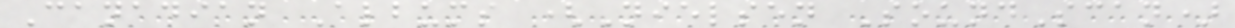Canadian Albums (Nielsen SoundScan)
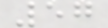57
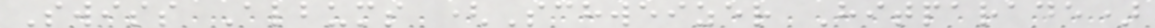Swiss Albums (Schweizer Hitparade)
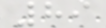89
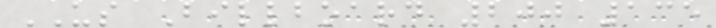US Billboard 200 135
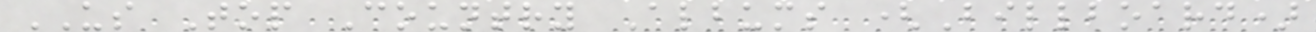US Top Country Albums (Billboard)
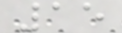15
